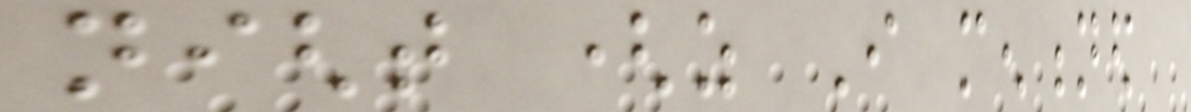night (as I mentioned
